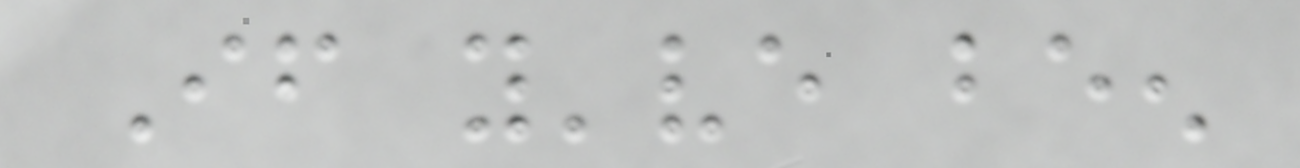If you've been
